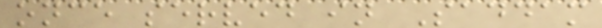once served in Saddam
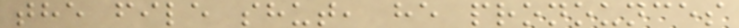the file shut, he pronounces
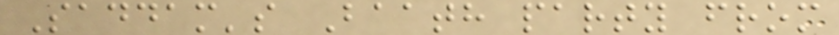Saddam's Baath party from
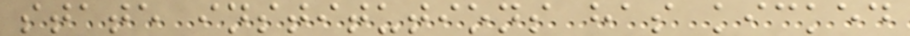state institutions has kicked
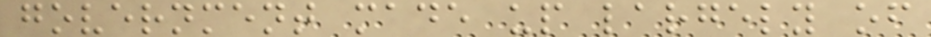government made up largely of
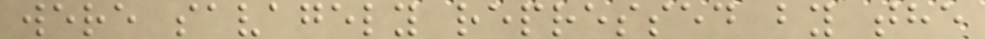were savagely repressed by the
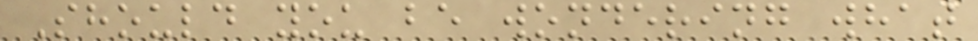Should you be wondering what
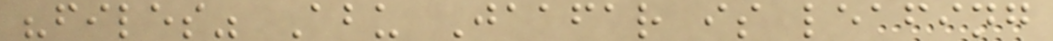"files" Abu Jaafar is leafing
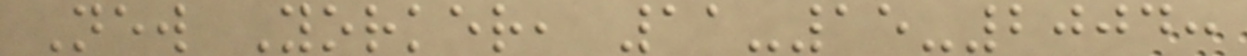New Yorker, 11-15-2004:
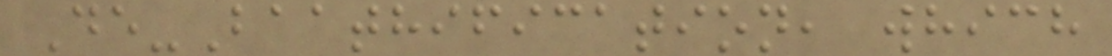De-Baathification, which
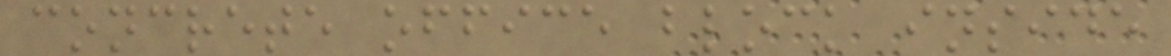concrete office block inside
